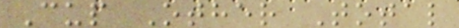Cup Other Total
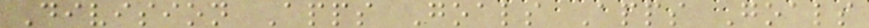Division Apps Goals Apps Goals
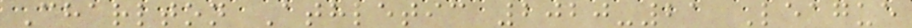Charlton Athletic 2020-21 League
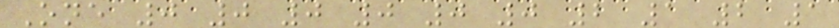One 0 0 0 0 0 0 2 1 2 1
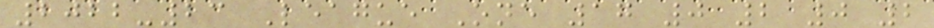2022-23 League One 17 0 2 0 2
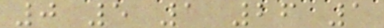0 5 1 26 1
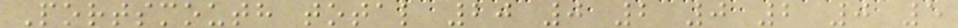Portsmouth total 20 0 2 0 2 0 5
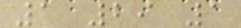1 29 1
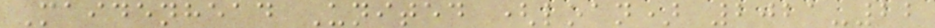Maidenhead United (loan) 2021-22
